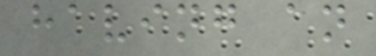having an
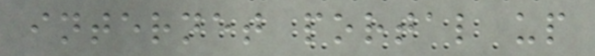internet portal up
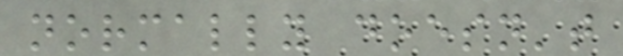normally doesn't
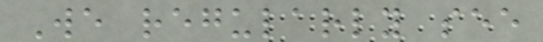We regularly see
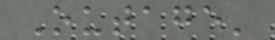Outage'
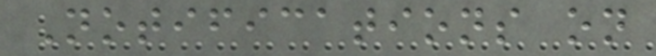Notifications on
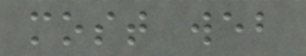most web
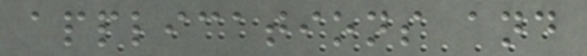applications and
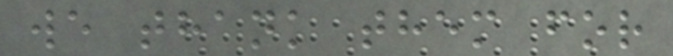we thank them for
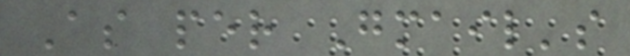As per Gmail's
